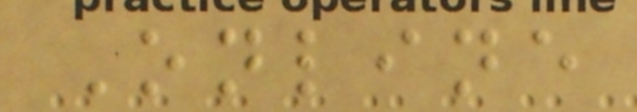Online
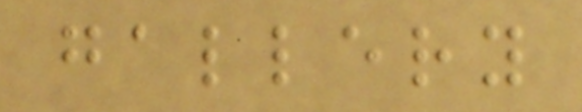gallery
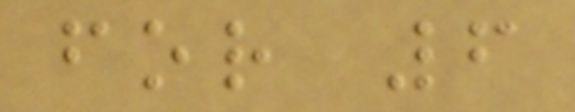for 6
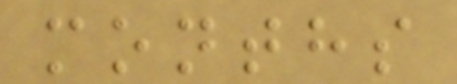months
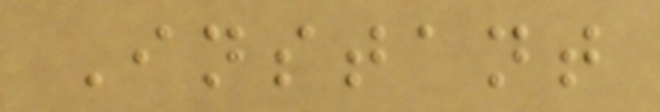Instant
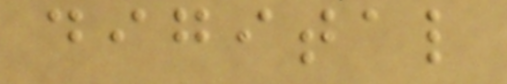digital
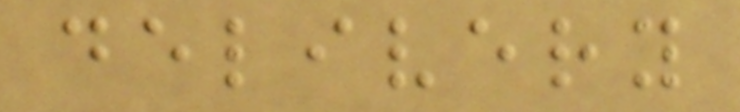delivery
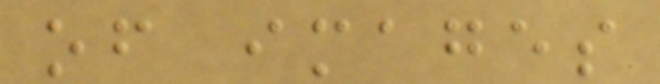of images
